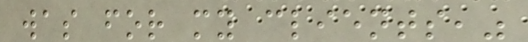was for my clients,"
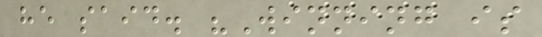he said. "Winning is
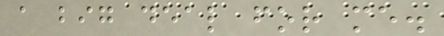a big deal for me.
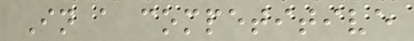In a competitive
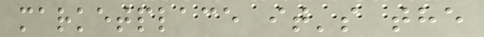marketplace it's the
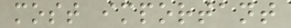most important
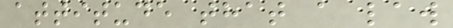attitude that a law
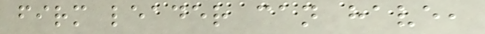firm leader can have,
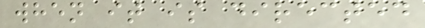when it is directed
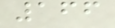166
